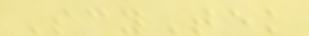ScyTek
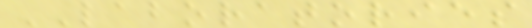LABORATORIES
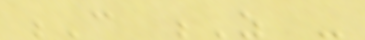C Z -
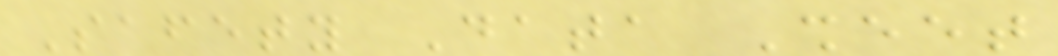Safety Data Sheet
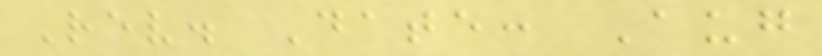Rev. Date: Aug
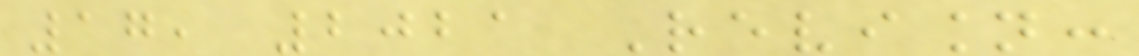17, 2021 Revision:
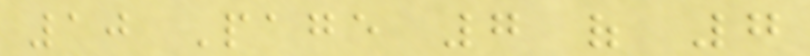10 Page 7 of 7
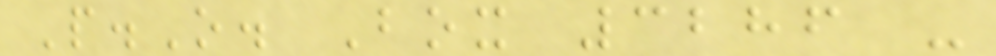P.O. Box 3286 -
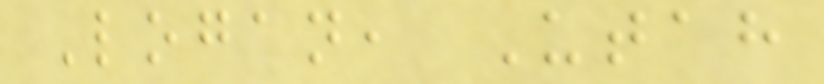Logan, Utah
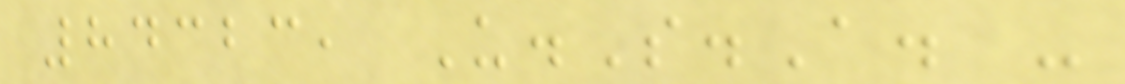84323, U.S.A. -
